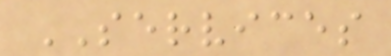SERVICES
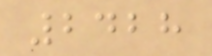2428
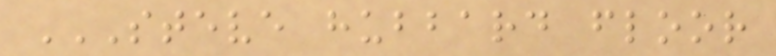STEVE HUBBARD FLOOR
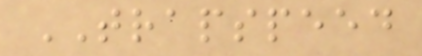TRAPSPEED
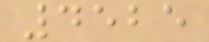4525
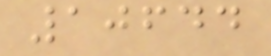10644
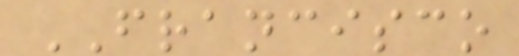FRANCISCO
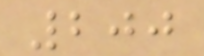200
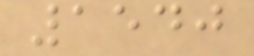1540
